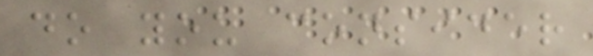do you consider
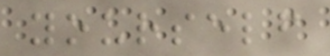yourself
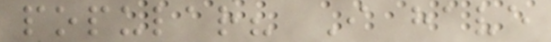popular? I have
